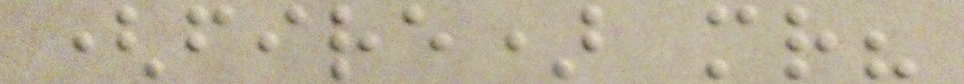(fire) mr?
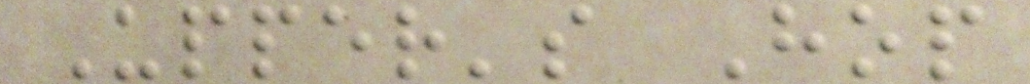Upper's Hop
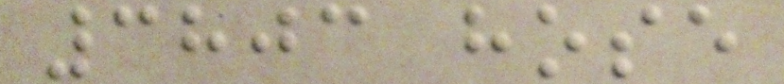3803 hose
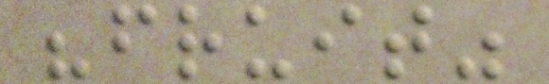"fruit"
